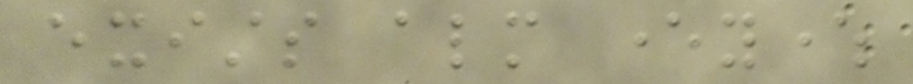exists almost everywhere
